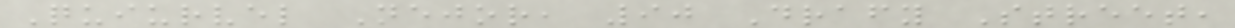Quiurvel Nejor, 90 Drafy Street,
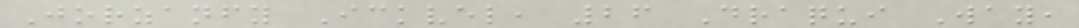Jorzanfy Ickvel, 26 Draqui Way,
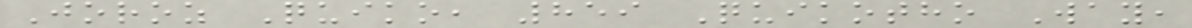Joroz Quiko, 859 Quikotho Way,
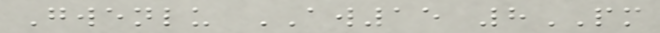Gwenlu AW15 8PM
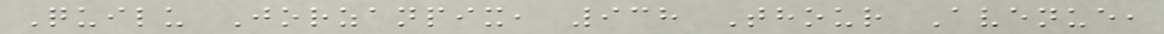Quilu Jorzanpix, 938 Thour Avenue,
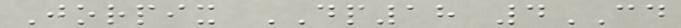Jorpix DP18 4CD
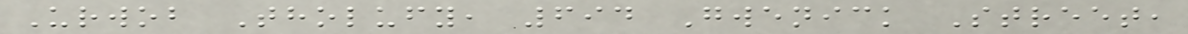Urwob Tholufy, 694 Gwenick Street,
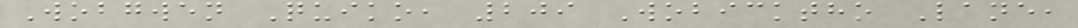Wobgwen Quiko, 209 Wobicktho Lane,
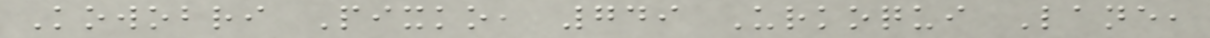Kowobri Pixko, 749 Urkoqui Lane,
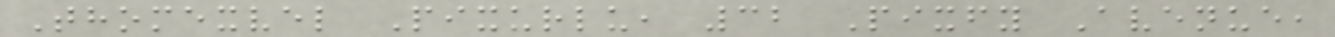Thomexvel Pixurlu, 32 Pixfy Avenue,
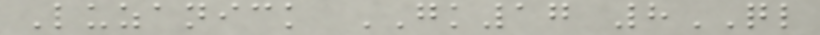Luzanick GK17 8QL
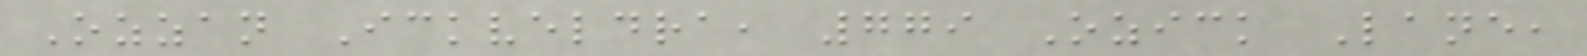Ozzan Ickveldra, 779 Ozick Lane,
